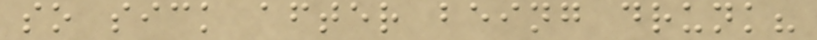so sick after being drunk?
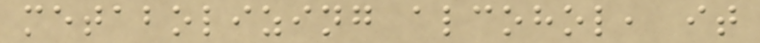metabolizing alcohol, it
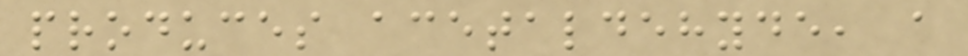produces acetaldehyde, a
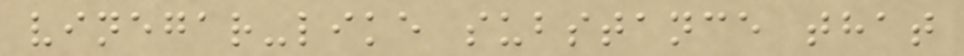vinegar-like substance that
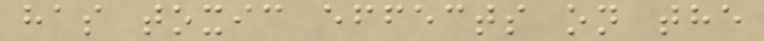has toxic effects on the
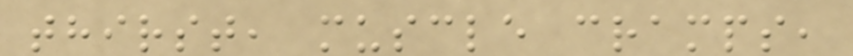thirst, muscle cramps,
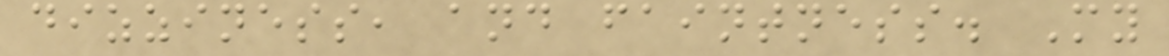dizziness, and faintness. My
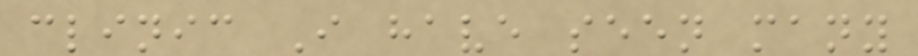clinic I have seen many
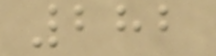282
